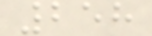258
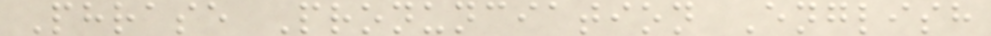Phrase Pronunciation English
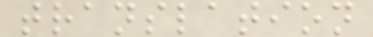translation
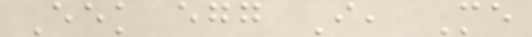Eek egg I, Me
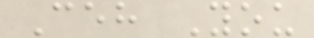Ceh You
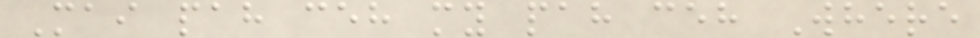Mai pah ceh my pah ceh Where
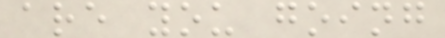are you going
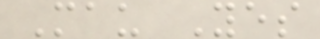Mau Yes
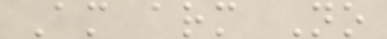Am arm No
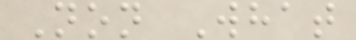Non What
